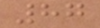87
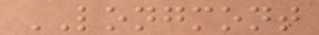LONGMONT
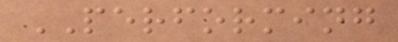PERFORMING
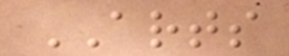ARTS
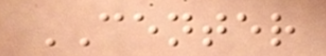CENTER
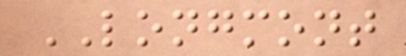LONGMONT
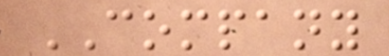COMPANY
